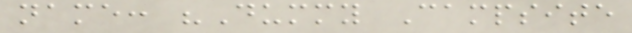name: "Dummy Campsite
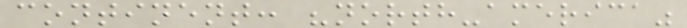continent: "north-america"
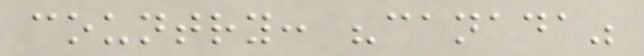country: "canada"
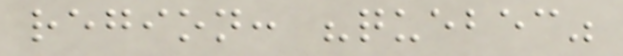region: "quebec"
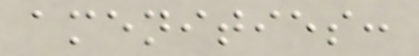amenities:
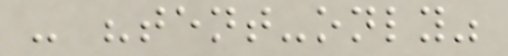- "tent-only"
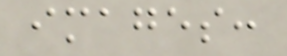images:
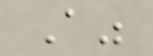A"
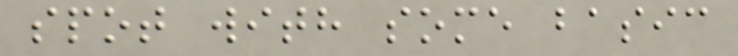spot with some basic
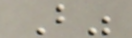B"
